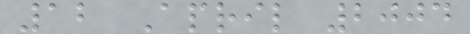12 April 2004
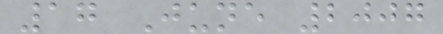17 June 2007
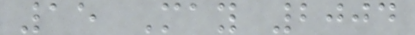15 May 2004
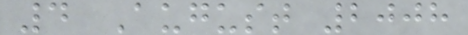4 August 2008
